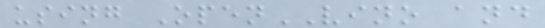using OpenVINO and
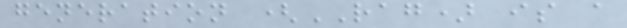generation (RAG) is a
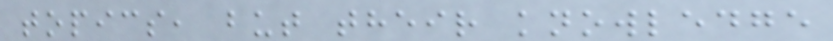topics, but their knowledge
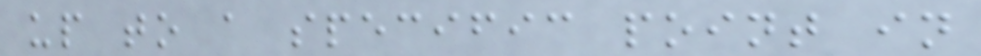up to a specific point in
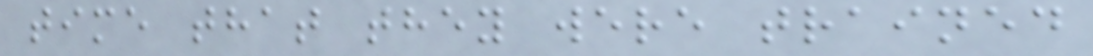time that they were trained
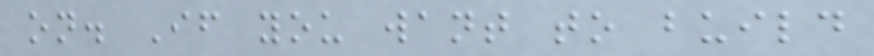on. If you want to build
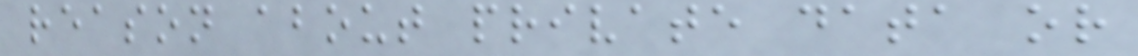reason about private data or
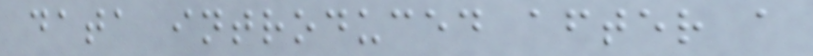data introduced after a
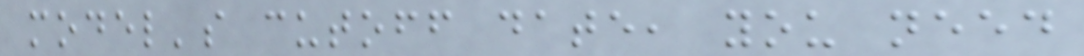model's cutoff date, you need
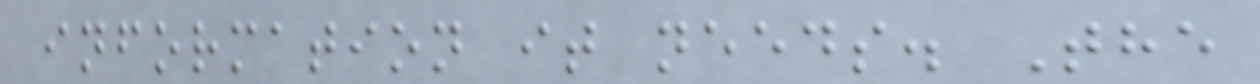information it needs. The
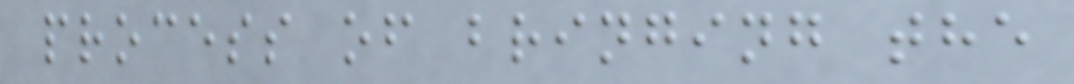process of bringing the
